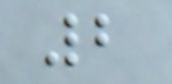2
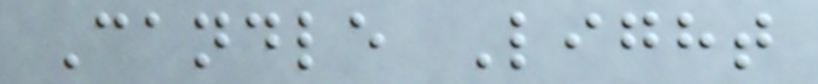Candle Light
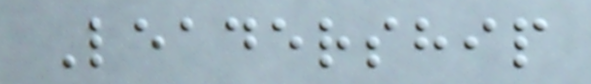Leadership
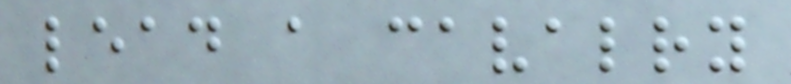lead a cavalry
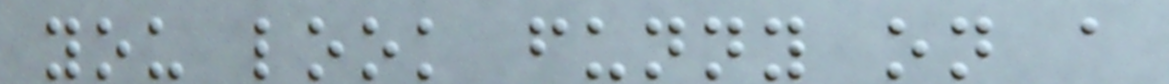you look funny on a
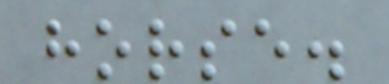horse.
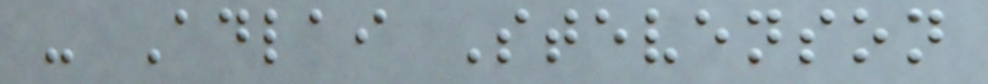- Adlai Stevenson
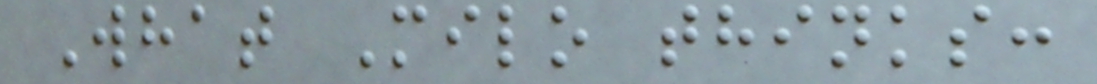What Milo thinks:
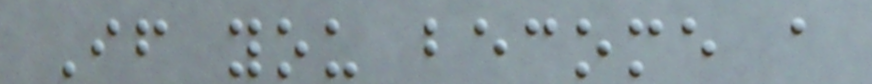If you become a
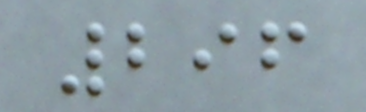296
